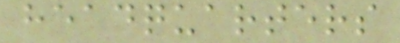headquarters
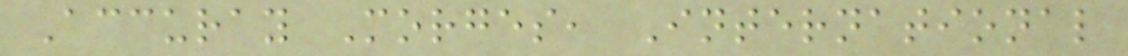Accuray Morges, International
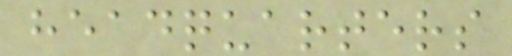headquarters
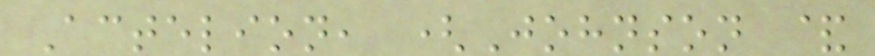Actelion, (Johnson &
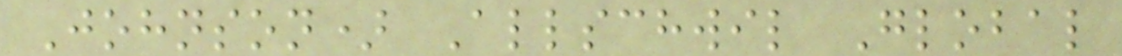Johnson) Allschwil Global
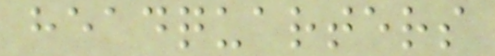headquarters
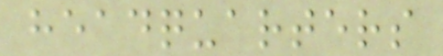headquarters
